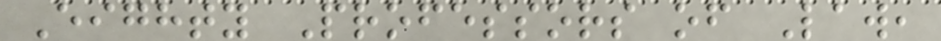Eighty Professors of Law,
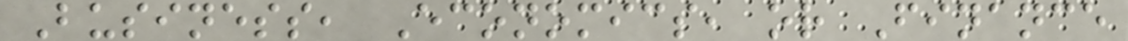Business, Economics, or Finance
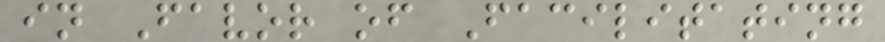in Favor of Facilitating
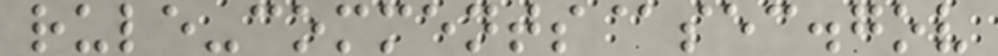rule-comments@sec.gov
